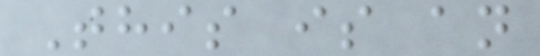This is an
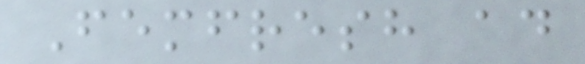Femfresh ad
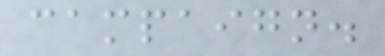campaign.
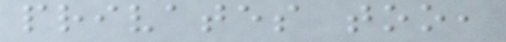privates too,
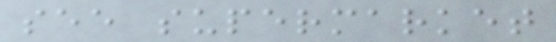see supermarket
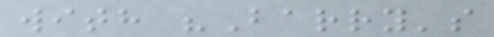with "Barry's
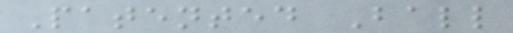Patented Ball
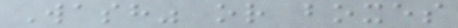Wash" or boxes
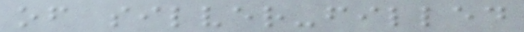of silver-filled
